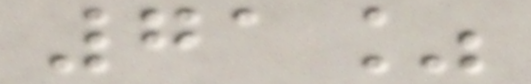71%
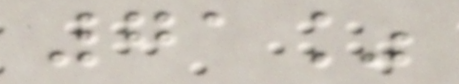71%
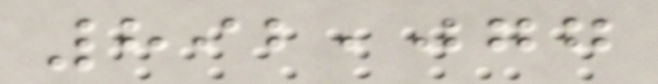892,077
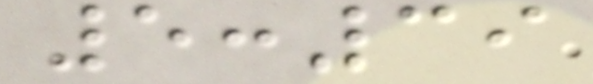5:39
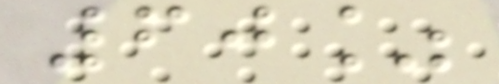60%
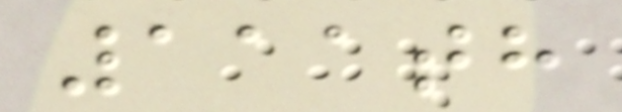111th
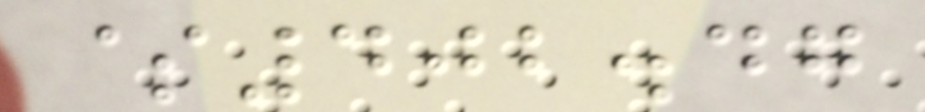$402.47
